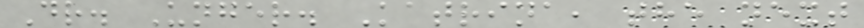Dr. Unger. Katrina, the next
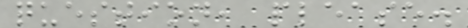question, please.
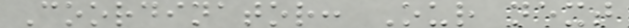Coordinator: Our next
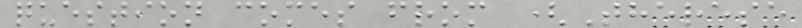question comes from (Therese
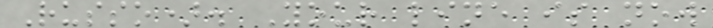Russo). Your line is now
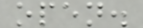open.
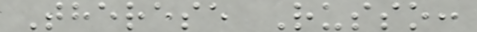Therese Russo:
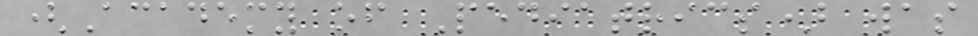(Academy of Pediatrics) was
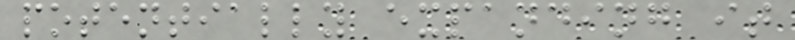potentially expanding it
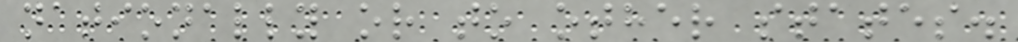nationally or to other states.
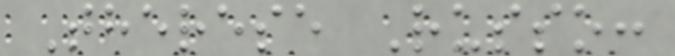Therese Russo:
